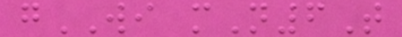gWI mN6T
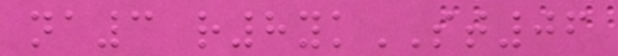na3 r8ykST06
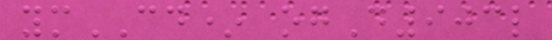ymCD* ogD903l
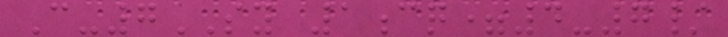C-7SY 1cq=4-7/
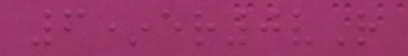6*er0vR
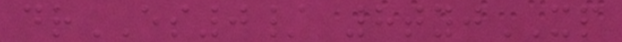drES0/ 8tyjXP
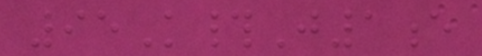95K#J1e
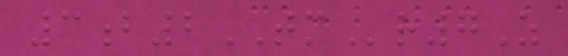3b2TMr7Z
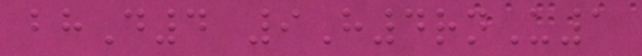bhD4 9H4rnU1
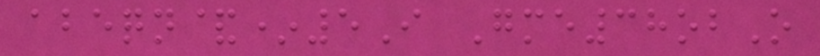abeqn&*5I Gme38obO
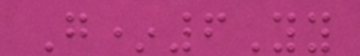G*6Yy
